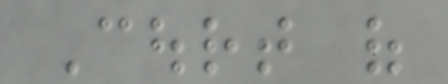Court of
